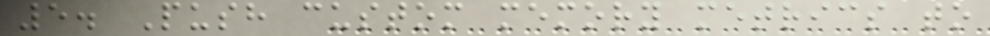5. Push custom memory metrics to
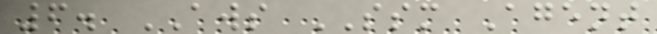6. AWS SSM Agent
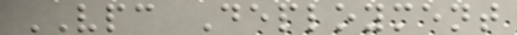VPC Deployment
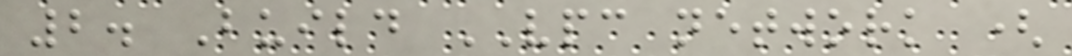2. Build VPC network (
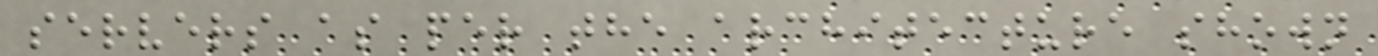servers as per the architecture shown
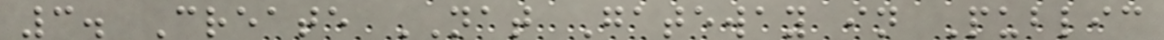3. Create NAT Gateway in Public
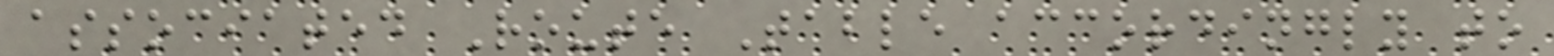associated Route Table accordingly to
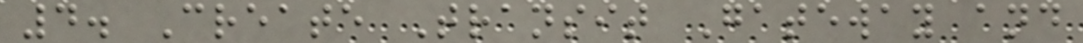4. Create Transit Gateway and
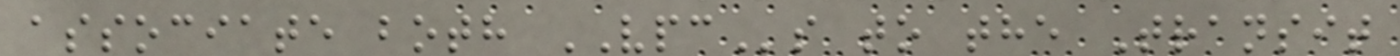associate both VPCs to the Transit
